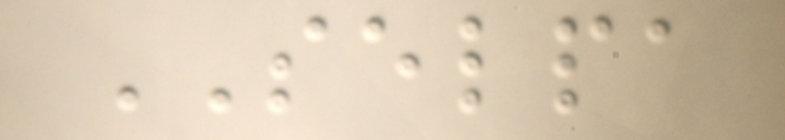SELPA
